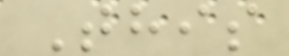This
